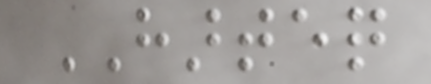HARTEQ
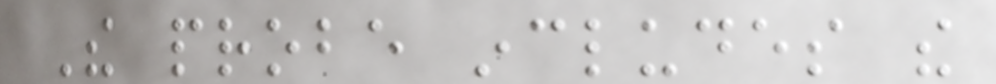The probe includes the
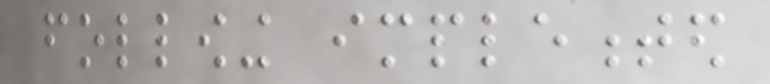following implemented
